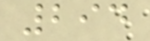294
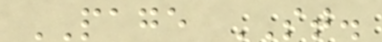PAGE ST.
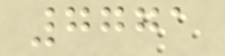7771
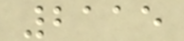2115
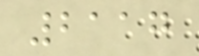2117
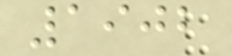1902
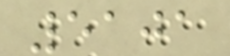5101
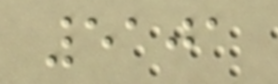5101
